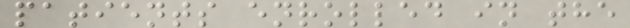patients enrolled in the
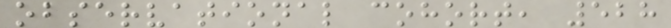observational cohort, 528
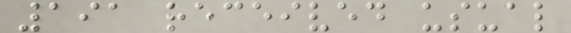191 received usual
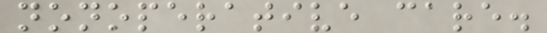nonoperative care.
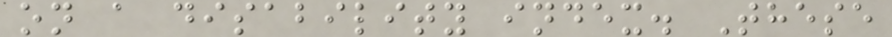on a disability index. These
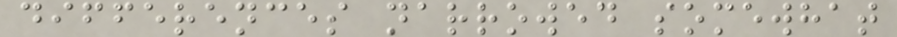differences narrowed somewhat
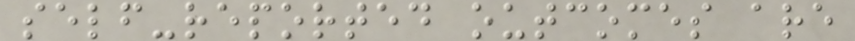self-reported outcomes are
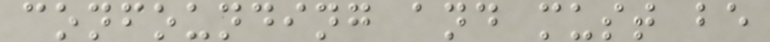confounding and must be
